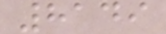8149
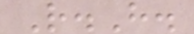R.H.
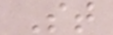St
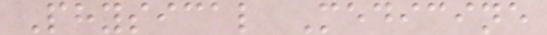Physical Medicine
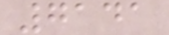7141
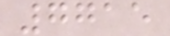7715
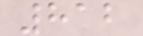812
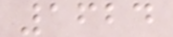1624
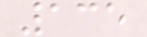135
